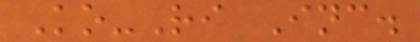Ko-Ri Inc.
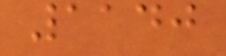1140
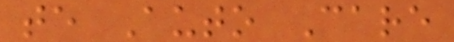te Auto Care
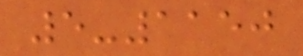5-1150
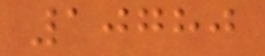10780
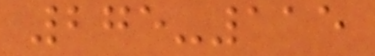275-115
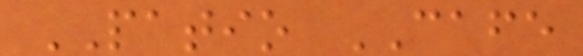PATIO CAFE
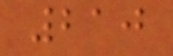210
